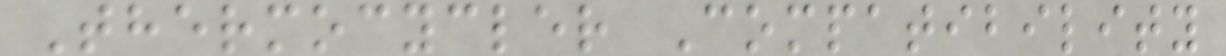Thermocycler Compatibility
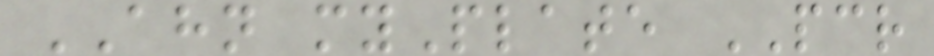AHN myPlate PCR
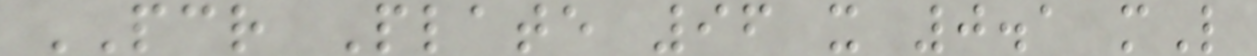PCR Plate 96 x 0.1 mL
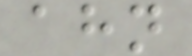ahn
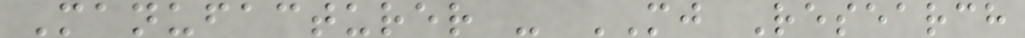Manufacturer - MJ Research
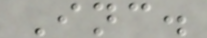Inc.
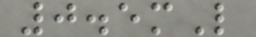0.5mL
